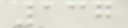137
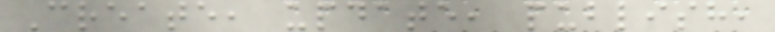Create, update, publish,
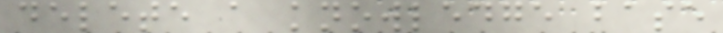delete a knowledge base
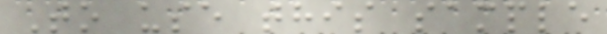To use this sample
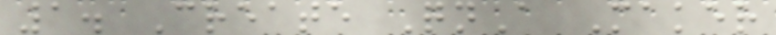1. Create QnA Maker
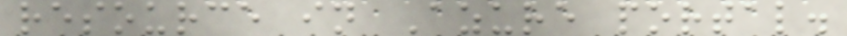resource in Azure portal.
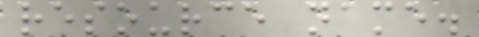resource name.
